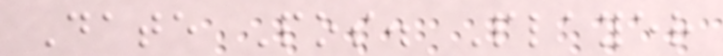Date Pos. Player
